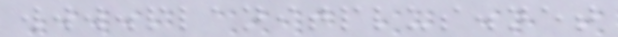www.planitplus.net
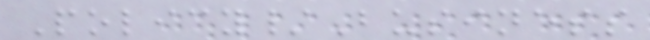Policy/Business
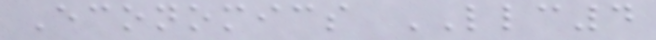Economics LLC4
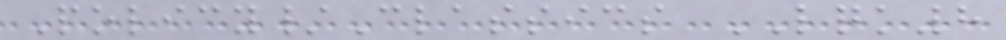Policy/Classics LQK8
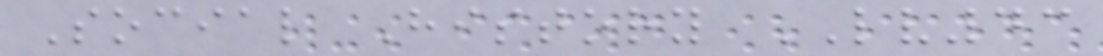Social History LV43
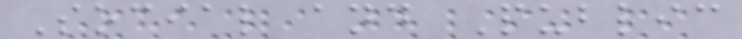Social and Public
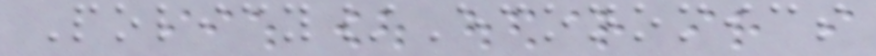Policy/Economics
